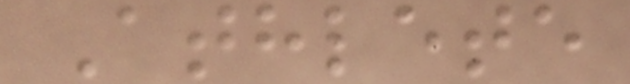Athlete
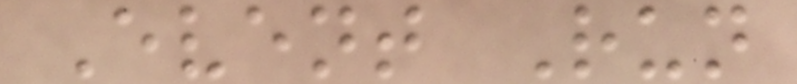Event Run
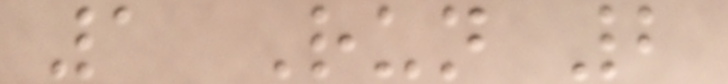1 Run 2
